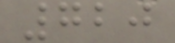720
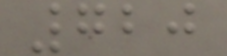720
